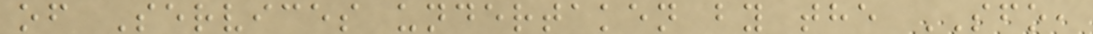of Services undertaken by the SFO,
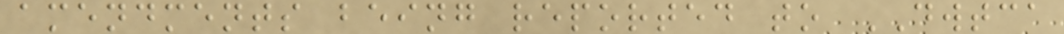amendments being reported to DWTCA
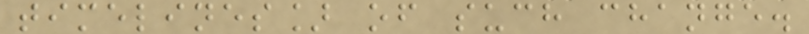timelines] of such change.
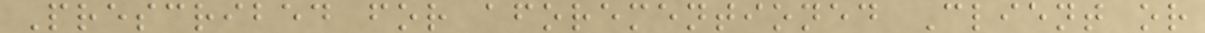Prescribed for aforementioned Client or
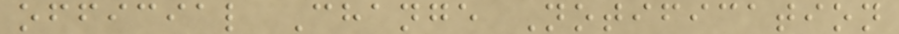official Change Notification
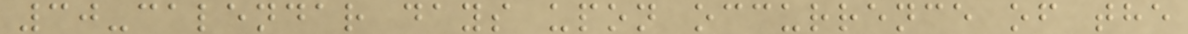30-calendar days upon occurrence of the
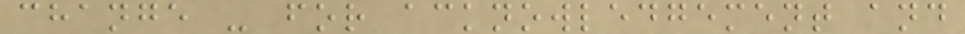change - for acknowledgement and
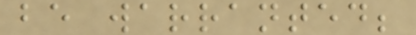be warranted;
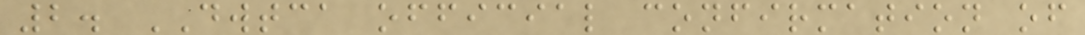2. DWTCA official confirmation of
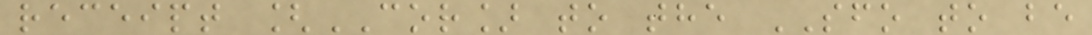receipt [COR] to the SFO to be
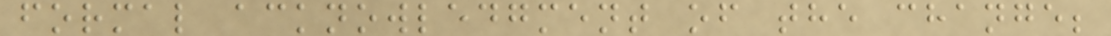formal acknowledgment of the change;
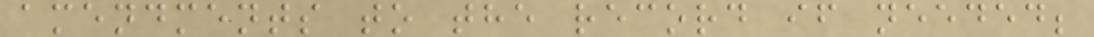amendments to the record if needed;
